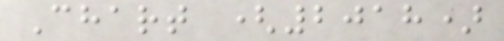Chart (2018)
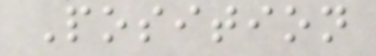Position
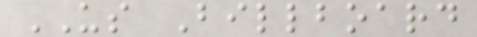US Billboard
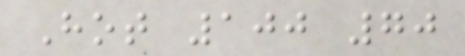Hot 100 70
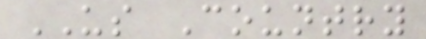US Country
